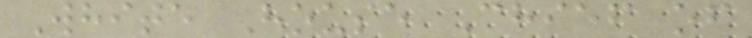White House Chief of
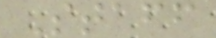Staff
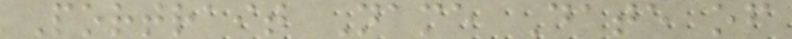Portrait Name Date of
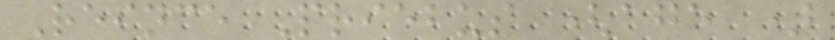Reince Priebus (age )
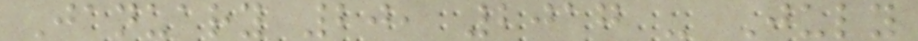January 20, 2017 - July
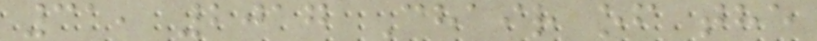31, 2017 Chair of the
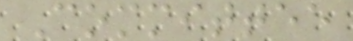Committee
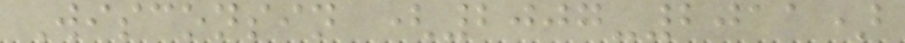Wisconsin (2007-2011)
